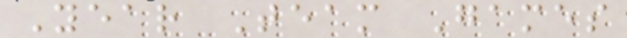Year Team Games
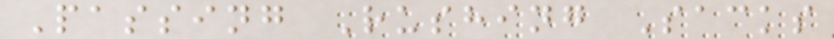Passing Rushing Sacks
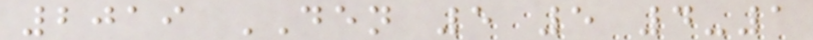2019 DEN 5 5 4-1
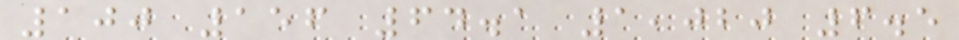100 156 64.1 1,020 6.5
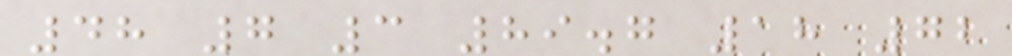48 7 3 89.7 18 72
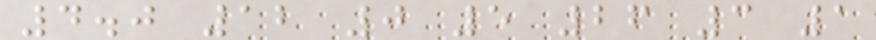4.0 12 0 5 26 3 1
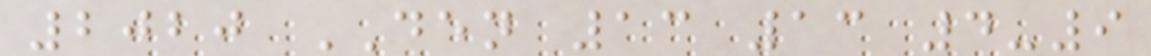2020 DEN 13 13 4-9
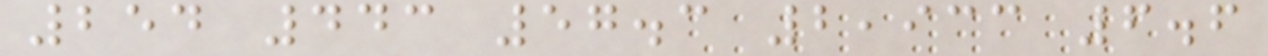254 443 57.3 2,933 6.6
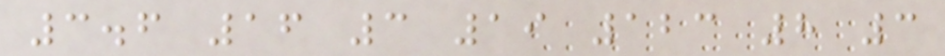3.6 16 3 19 123 8 3
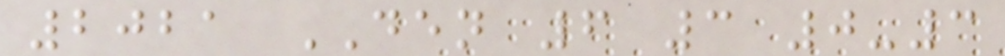2021 DEN 6 3 0-3
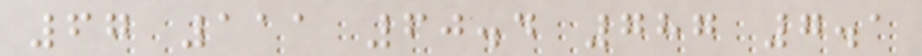67 111 60.4 787 7.1
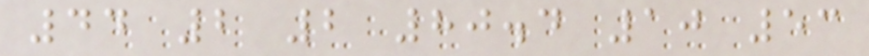44 2 2 80.4 10 53
